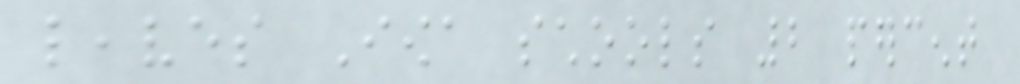leaves Iowa schools 2 percent
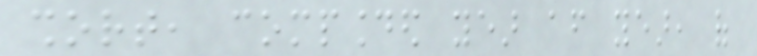short, compounded year after year, of
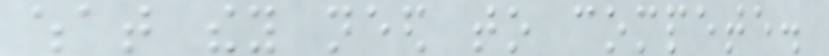what they need to compete.
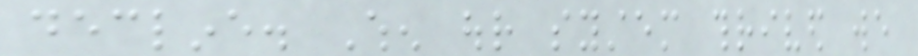decline. When our system thrived we
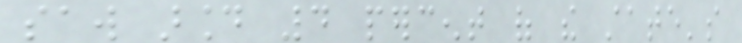saw around 4 percent of the state's
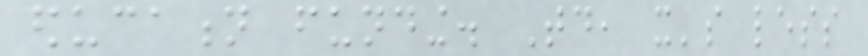education funding. Today, it's less
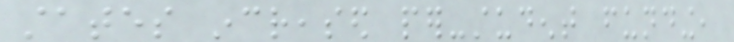states increased per-student funding,
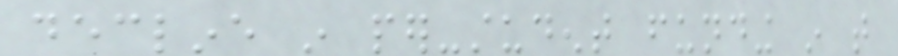decline in per-student funding in that
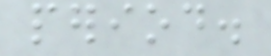period.
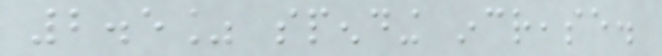2.5% spending increase.
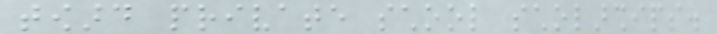toward private school scholarships.
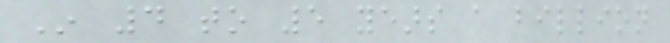In 4 to 5 years a billion
